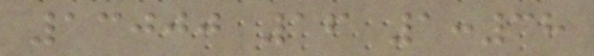13000 16 1:38
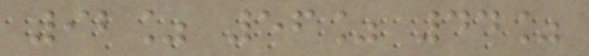92% 56% 44%
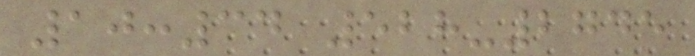10:34 528-2745
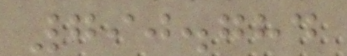790.784
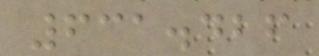631.426
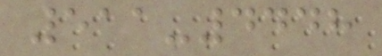511-4448
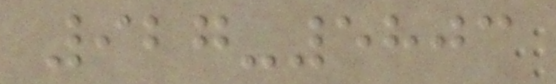927-5803
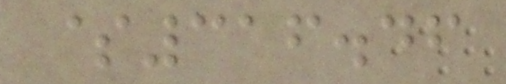$316.46
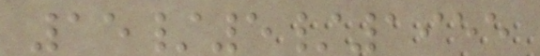15/5/1955
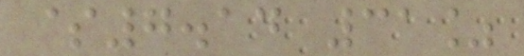$7.14 31%
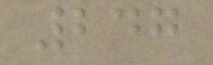247
